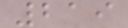219
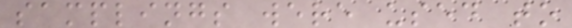samplings were used to
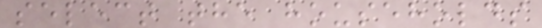select the households
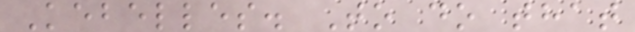Kebelles. To do that
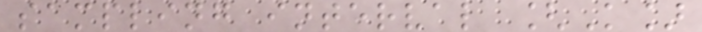sampling interval [K]
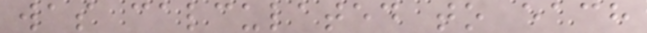was calculated to each
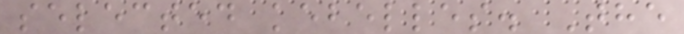selected kebelles. The
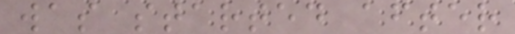was started after
